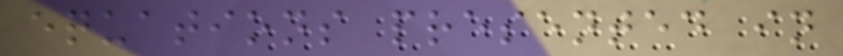equations presented in
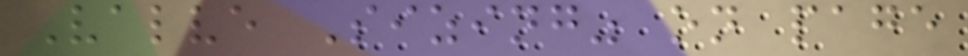Valve Sizing" on page
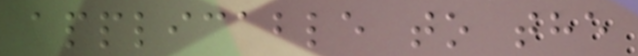applicable to the
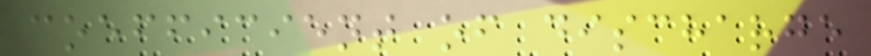coefficient of discharge
